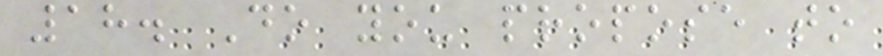18. Do you propose to
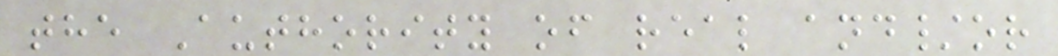the Authority of real and/or
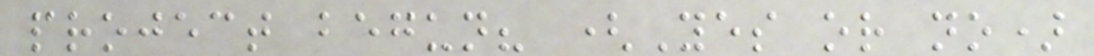project begun? (Yes or no)
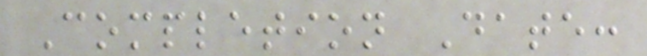Completion Date:
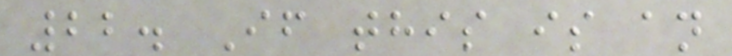22. If this is an
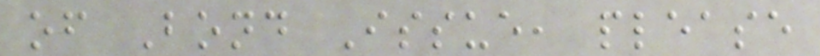of Bond Issue, please
